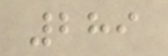289
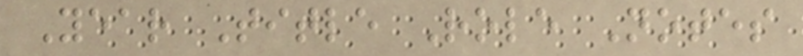Year Title Role Notes
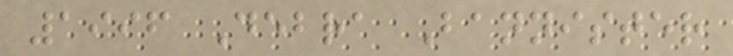1996 Debra Bannister
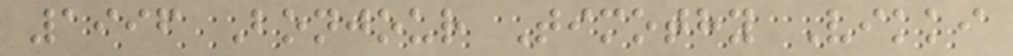1996 Bonjour Timothy Vikki
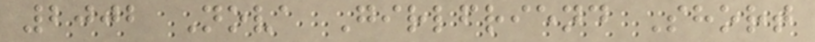2002 Nova Girlfriend Short
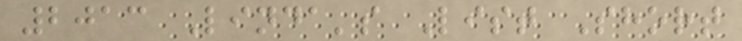2013 Linda's List Short
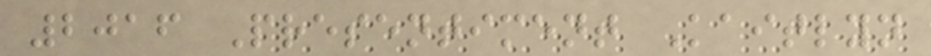2016 Presentiment Kaitlyn
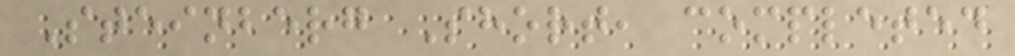Steinberg Short, completed
